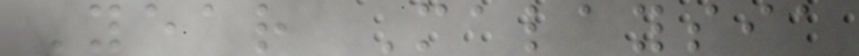Year Malaysia
